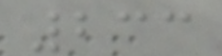233
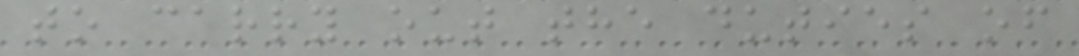to carry out the duties of
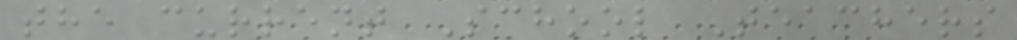the current School Teachers
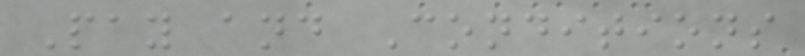Pay and Conditions
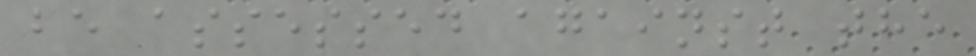be assessed against the
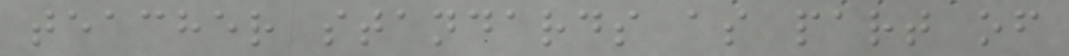teacher standards as part of
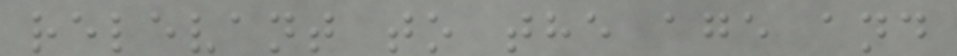relevant to the age and
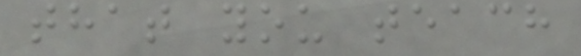that you teach
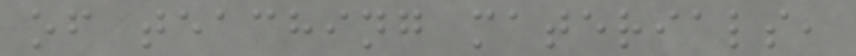of teaching materials,
